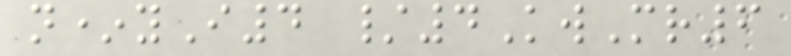n*yI4 /4KwMr6
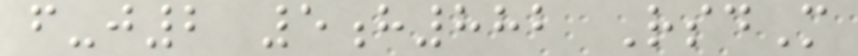f-j2 5h882 RsdM
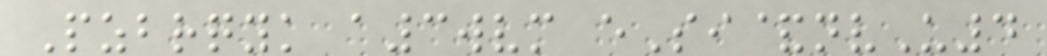Pzbrqyk a3wvm eSi&nvU4
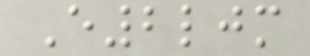E2ljm
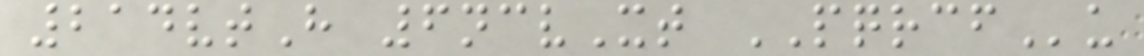214vtH 6ncvXt PQRCFu
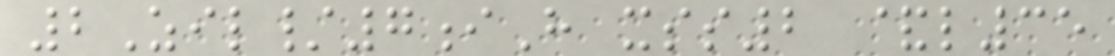2Zil/7iH xss2 &l35
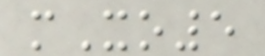mXo5
